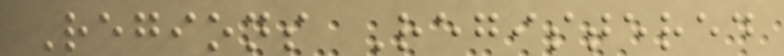Regions Registered
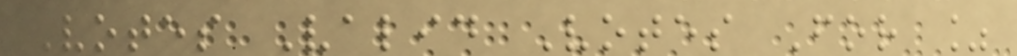Votes Valid Votes For %
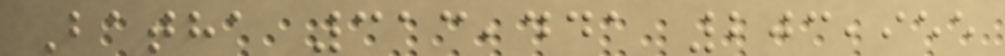Batha 313,441 203,955
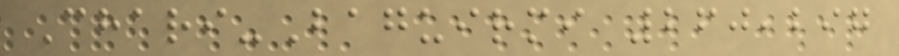Chari-Baguirmi 260,297
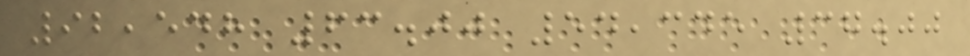92,548 63.00 54,345 37.00
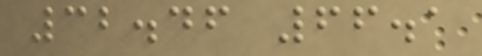32.46 66.1
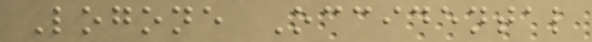Logone Occidental
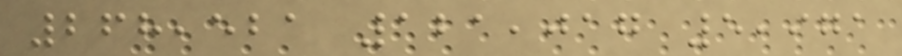268,521 121,017 5,971
